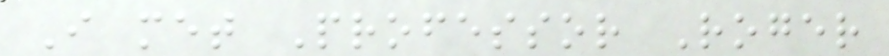I met Professor Roger
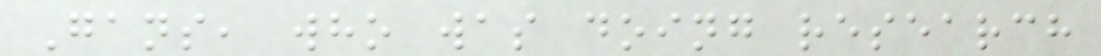Gans, who was doing research
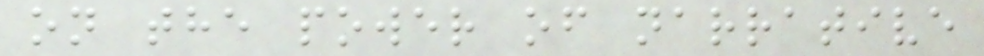on the power of narrative
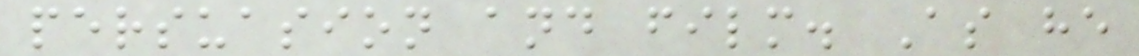persuasion and film. As he
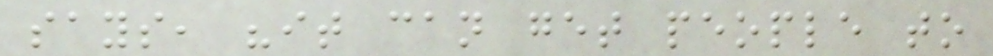says, "it can get people to
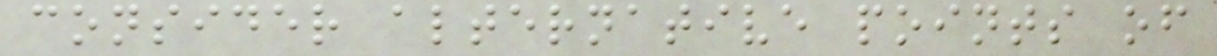consider alternative points of
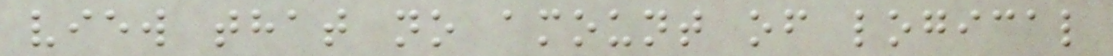view that no amount of logical
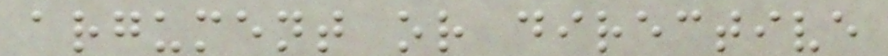argument or directive
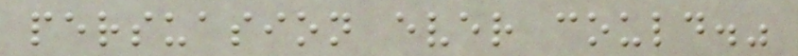persuasion ever could."
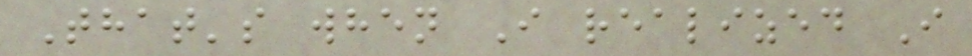That's when I realized I
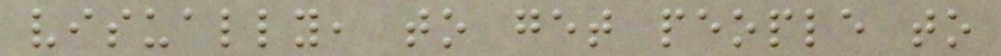visually, to get people to
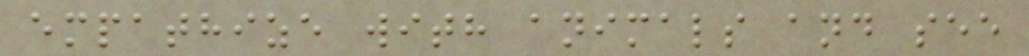empathize with animals and see
